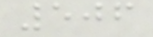506
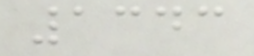1343
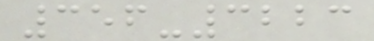356-3223
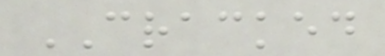CRACKED
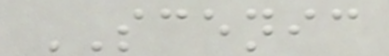SCENIC
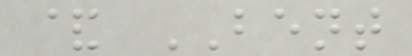& BENT
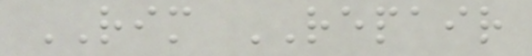RIM REPAIR
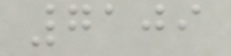7109
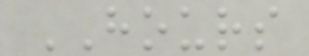HOURS
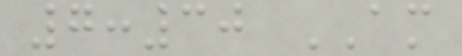7:30 AM
